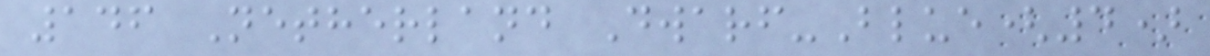146 Netherland Dwarf-Blue(4)
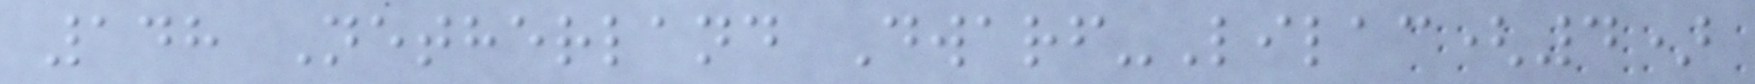148 Netherland Dwarf-Lilac(4)
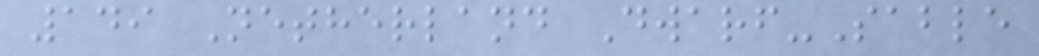149 Netherland Dwarf-Sable
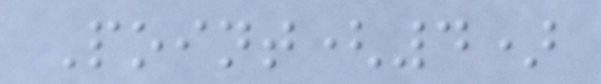Point(4)
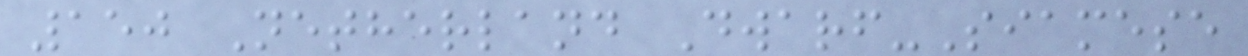150 Netherland Dwarf-Siamese
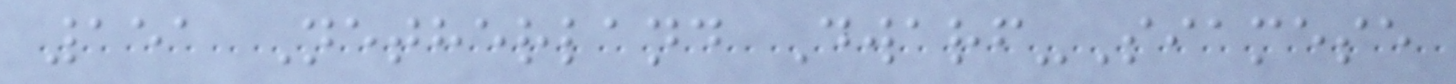151 Netherland Dwarf-Siamese
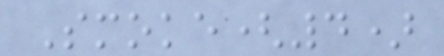Smoke(4)
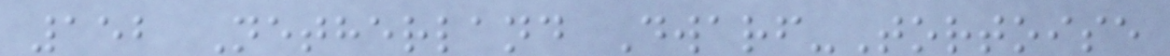152 Netherland Dwarf-Tortoise
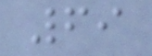69
